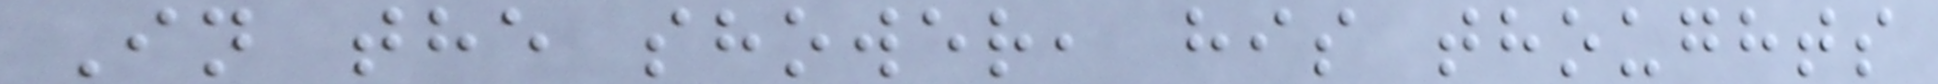In the shower, his thoughts
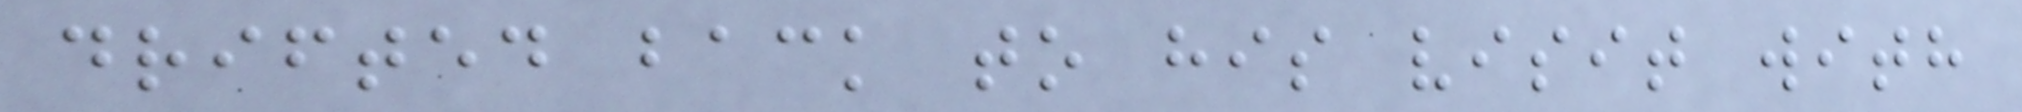drifted back to his visit with
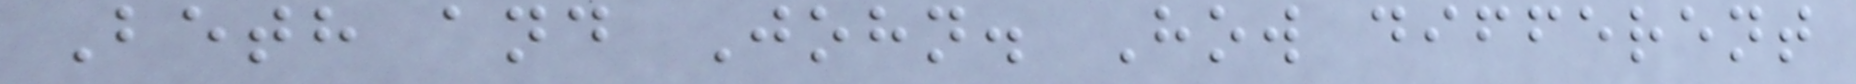Beth and John. How different
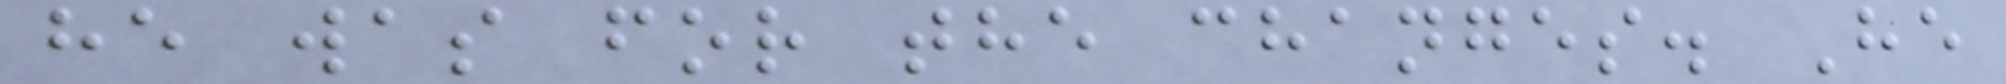he was for the changes. He
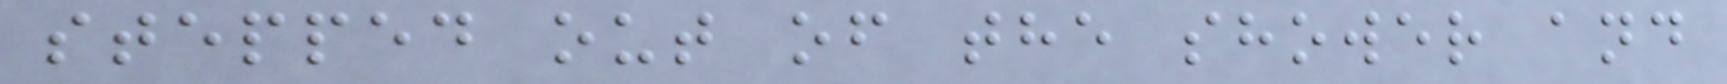stepped out of the shower and
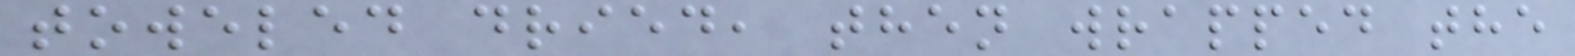toweled dried, then wrapped the
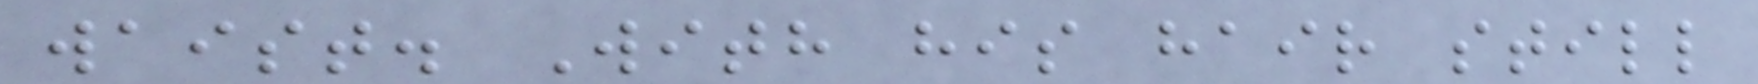waist. With his hair still
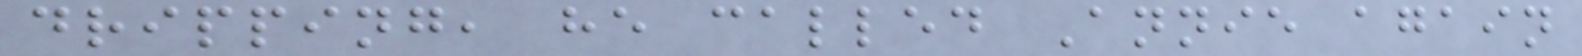dripping, he called Annie again
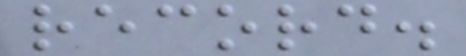record.
